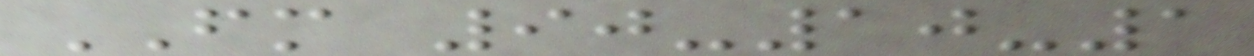FM 90-10-1
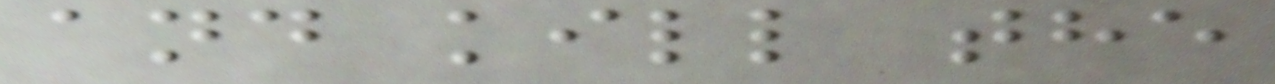and kill the
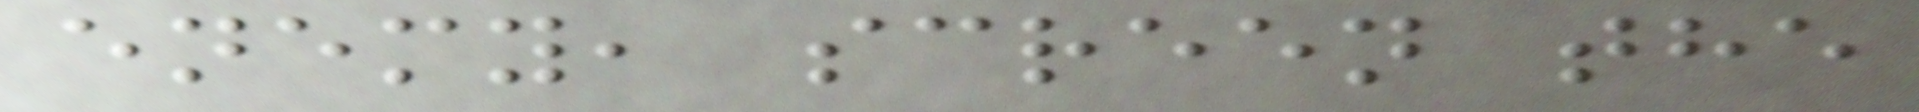enemy, screen the
